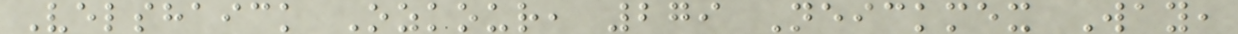Velshaick Ozkour, 279 Neickmex Way,
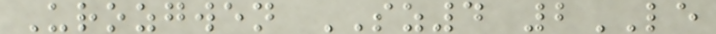Urozgwen SZ4 2LE
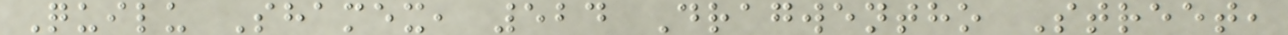Quilu Shamex, 524 Dragwentho Street,
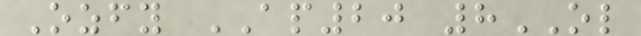Ozfy AP20 8OL
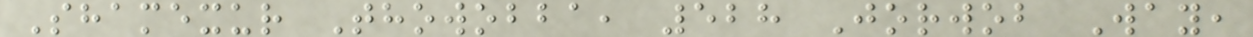Shamexur Thowobba, 528 Jorwob Way,
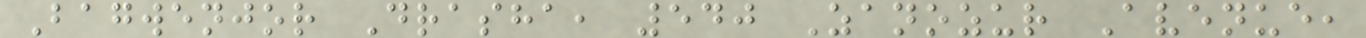Bagwenjor Drasha, 540 Zanozur Avenue,
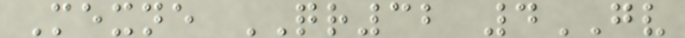Mexne QR32 4GV
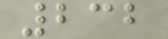232
